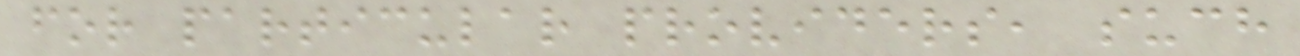for particular providers, such
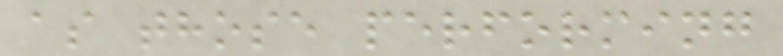as those performing
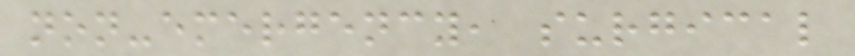non-emergency, surgical
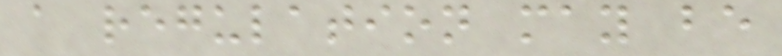a regulation may be
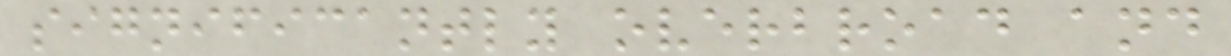significantly overbroad and
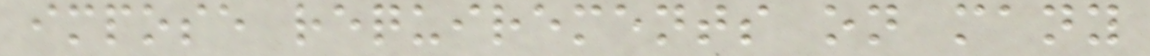impose requirements on many
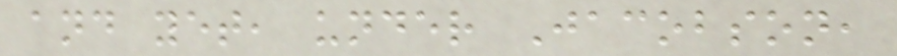and yet, under Jacobson,
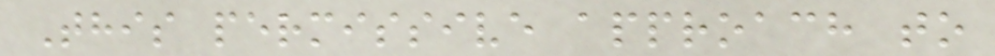This permissive approach to
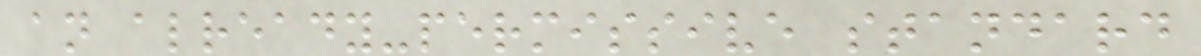an already-permissive standard
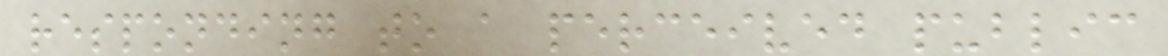responding to a perceived public
